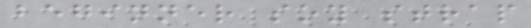beginner soy strap
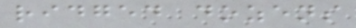ridged dozens
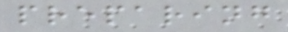preparing
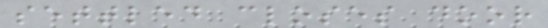settled closes door
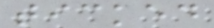ticked
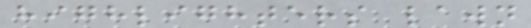highlighters lawn
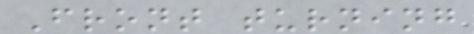Front turning
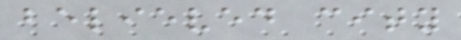believed city
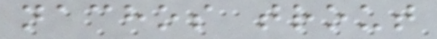nachos trout
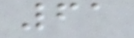61
